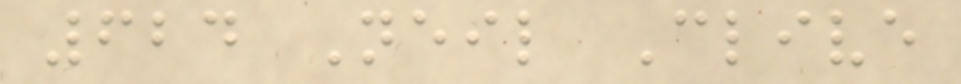624 Neil Clive
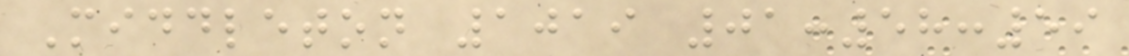Middleton 1019 01:58:59
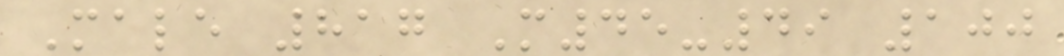Male 817 M45-49 100
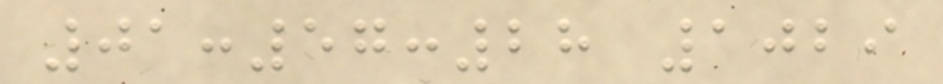01:57:28 1029
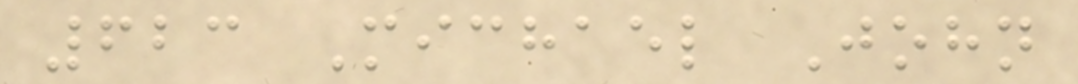623 Michael John
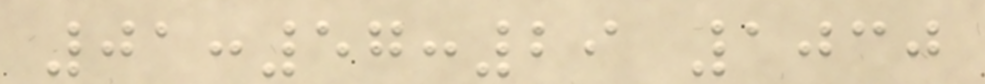01:57:29 1030
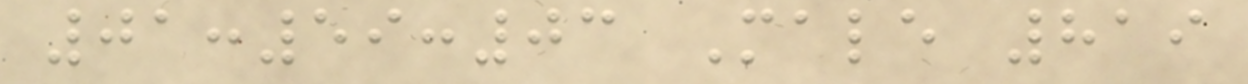01:59:03 Male 819
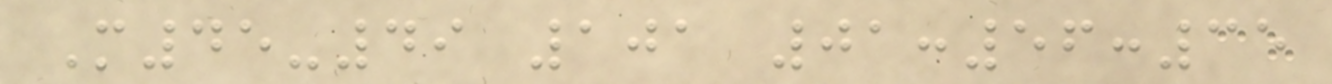M45-49 101 01:56:35
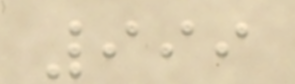999
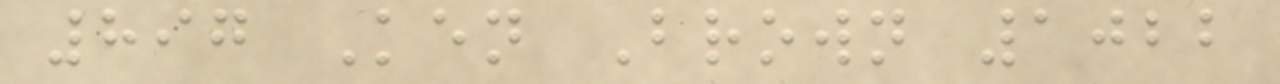897 Ken Brown 1022
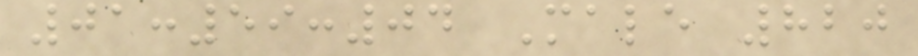01:59:04 Male 820
